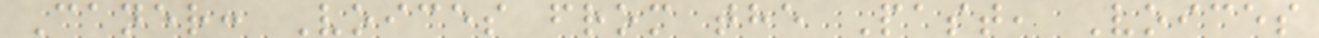Caner: Voices from the Past, Voices
